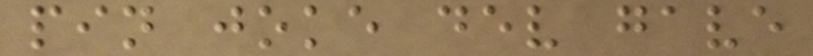pin joke dev gave
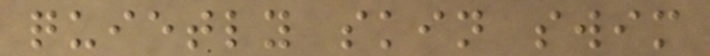quietly skin swim
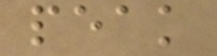peak
